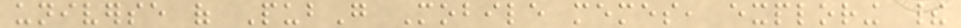universe of PubG Mobile memes, exploring their
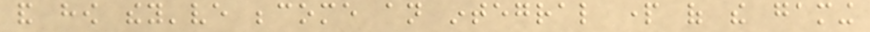and how they've become an integral part of the gaming
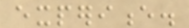experience.
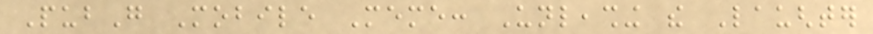PubG Mobile Meme: Unleashing the Laughter
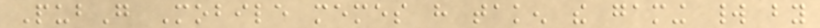PubG Mobile memes have taken the gaming world by
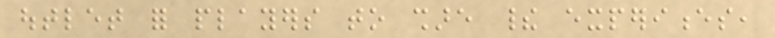outlet for players to share their experiences,
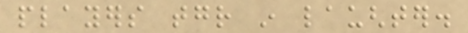players together in laughter.
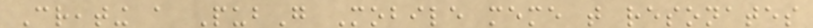Creating a PubG Mobile meme that resonates
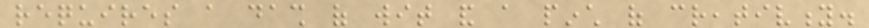requires a dash of wit and a pinch of creativity.
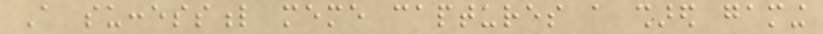A successful meme captures a shared gaming
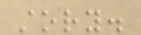story.
